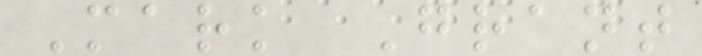Mark Grant
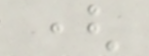(
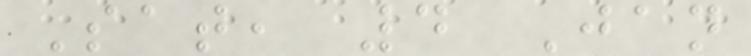Sat, 4 Jan
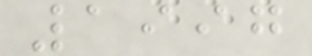1997
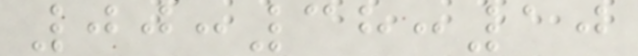00:38:10
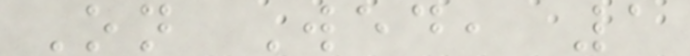On Wed, 1
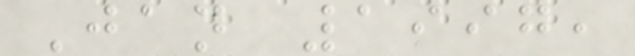Jan 1997,
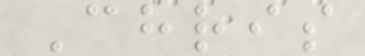Chris
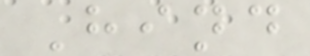Hind
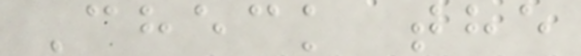Check the
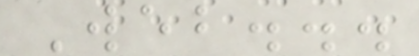Web...
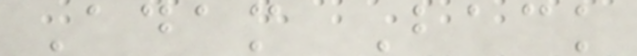Adam Back
